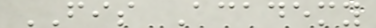FIS Academy
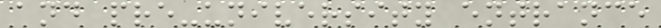and pre-university entrance
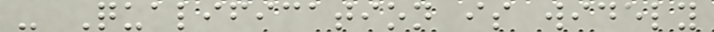- Qualification is widely
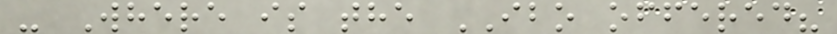- Where is the IBO offered?
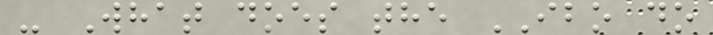- What does the IBO do
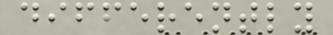differently
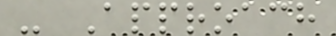- Approach
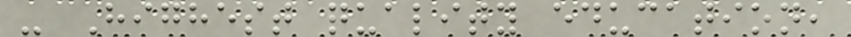- Highest quality education,
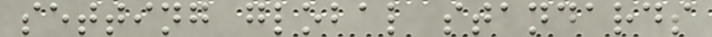setting global standards
